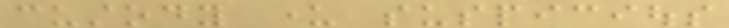custody under suspicious
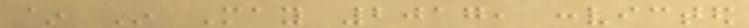~ In May 2017, convicted
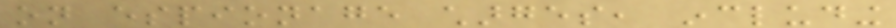on espionage charges, including
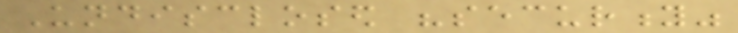Undisclosed "security"
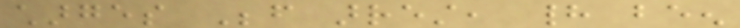charges Before arrest, had been
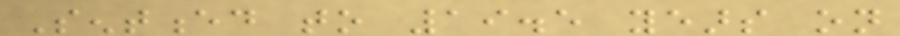Sentenced to 19.5 years on
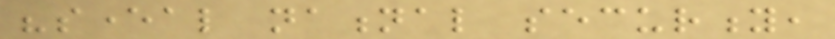"several national security,
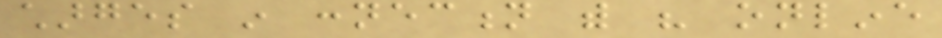charges in connection with his online
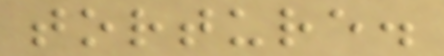torture.
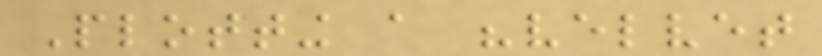Plotting a "velvet
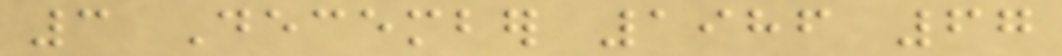3 December 1986 67
